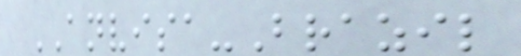ANVISA-Brazil
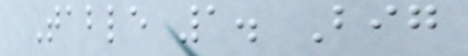Table 1. Big
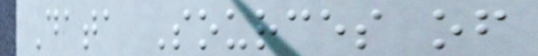Data Sources of
